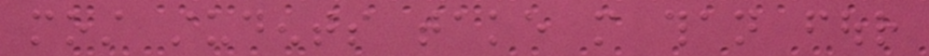most students take more than four
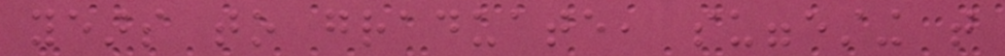years to graduate, suggesting that
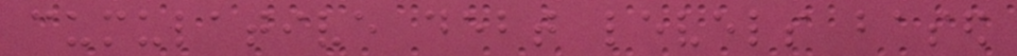cumulative debt levels based
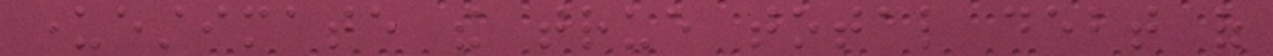underestimate the true total debt of
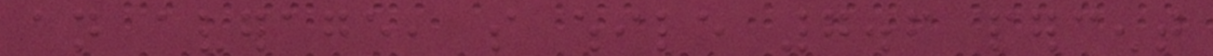an average, so while 7.6 percent
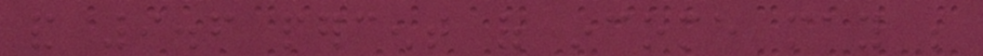and 9.6 percent of income may be
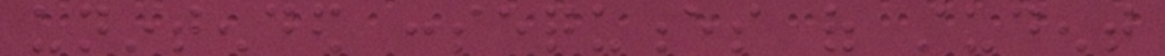unintended consequences of student
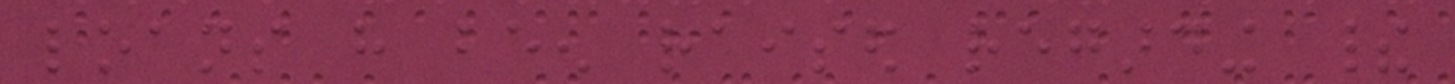loans have been raised regarding their
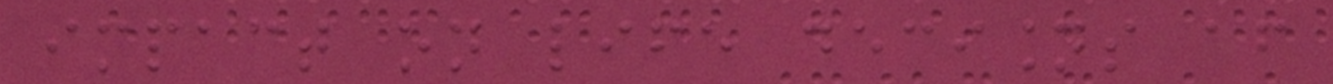impact on life decisions after
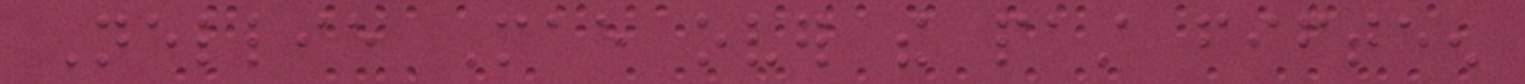Nellie Mae over the past fifteen
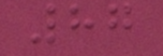87
